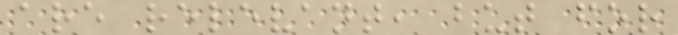are relevant, but for
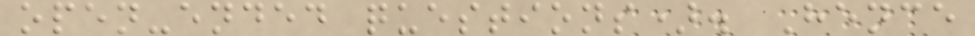open-ended questions). Hence
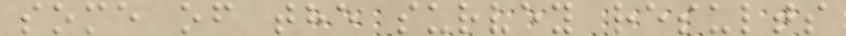some of the survey results
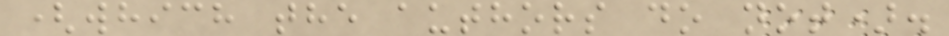(which the authors do not).
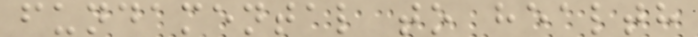fundamental to health
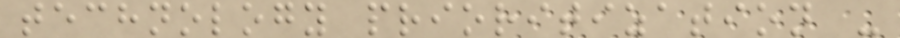technology prioritization -
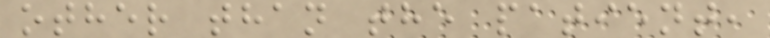other than the patient,
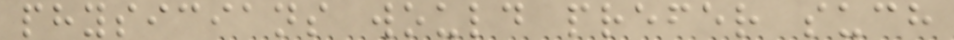physicians would prefer such
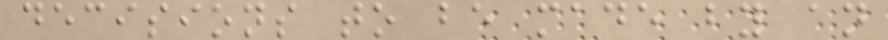decisions to be made by an
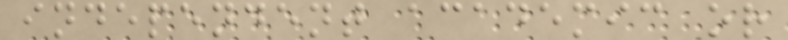independent academic or
